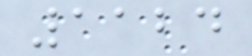1124
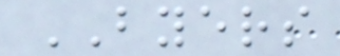BYERS
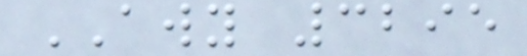AWY 3295
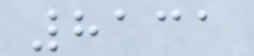8131
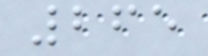265
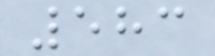583
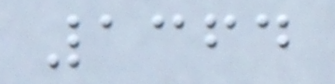1364
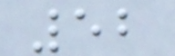52
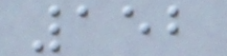152
